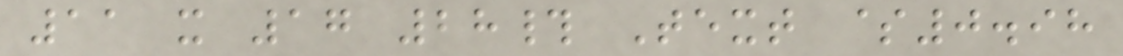11 x 17 28# Text $0.98
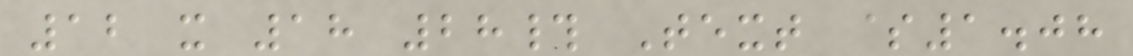12 x 18 28# Text $1.08
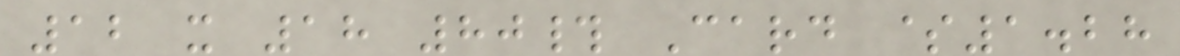12 x 18 80# Card $1.28
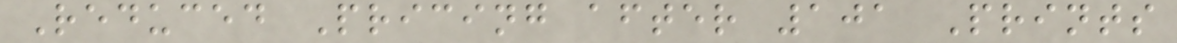Reduced Pricing after 101 Prints
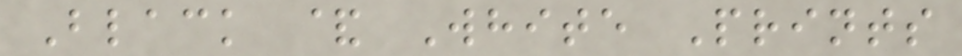Black & White Prints
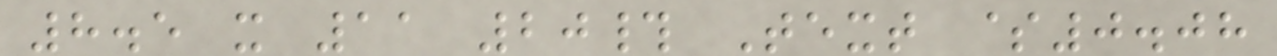8.5 x 11 20# Text $0.08
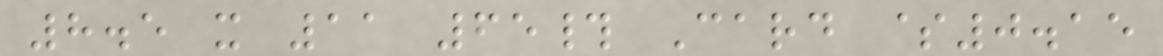8.5 x 11 65# Card $0.15
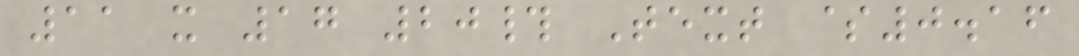11 x 17 20# Text $0.16
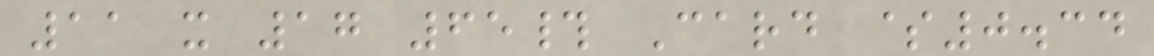11 x 17 65# Card $0.34
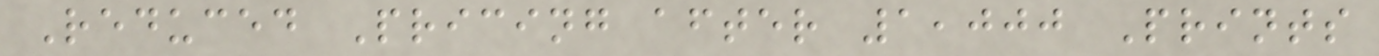Reduced Pricing after 1,000 Prints
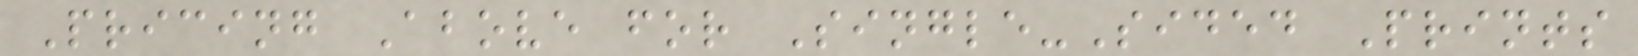Pricing Above for Single-Sided Prints
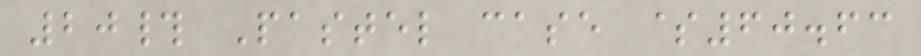20# Pastel case $60.63
